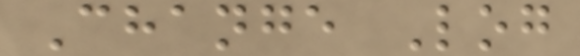Change Log
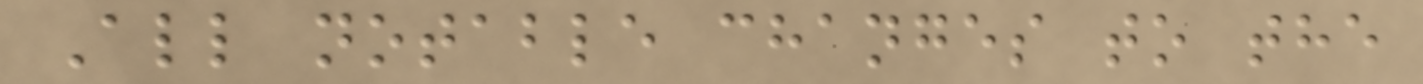All notable changes to the
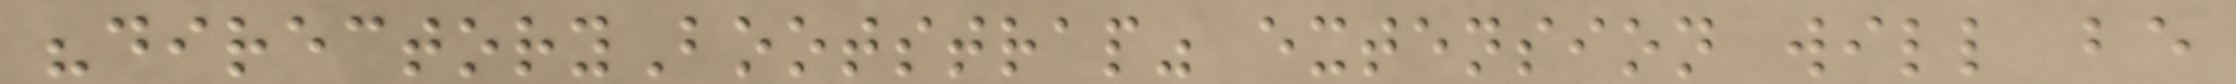"directoryBootstrap" extension will be
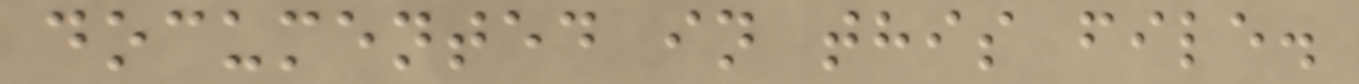documented in this file.
